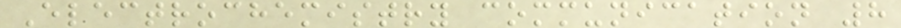Electrochemistry communication 8
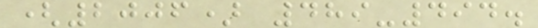(2006) 489-494.
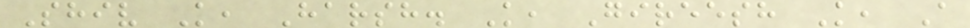Shiv K, Harsh. K, Gireesh K, A
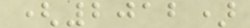(2012)
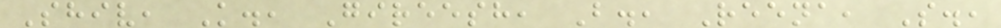Shiv, K., Gireesh, B., Reena, S.,
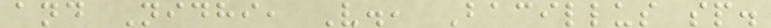and Nidhi, V., Bacillus sp.
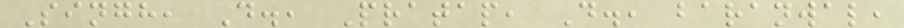Singh, D., Pratap, D., baranwal,
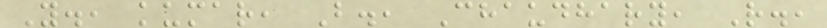Y., kumar, B., Chaudhary, R.,
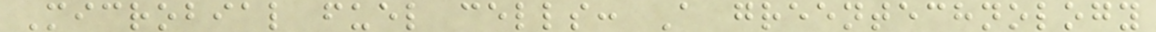Microbial fuel cells: A greentechnology
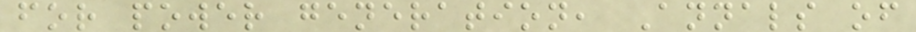for power generation, Annals of
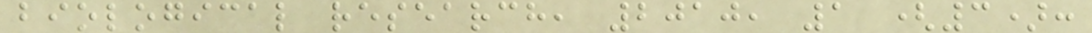biological research, 2010, 1 (3):
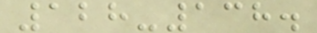128-138.
